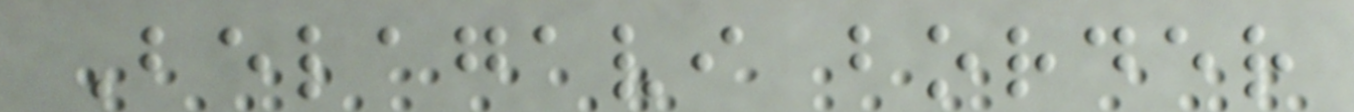Belagavi border
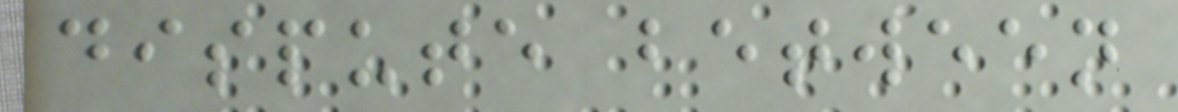dispute between
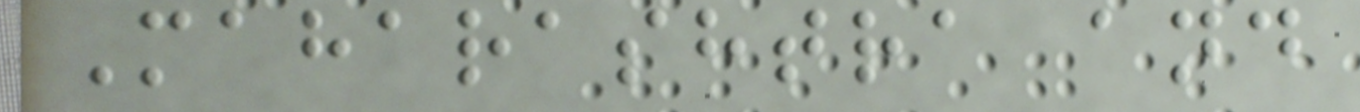Maharashtra and
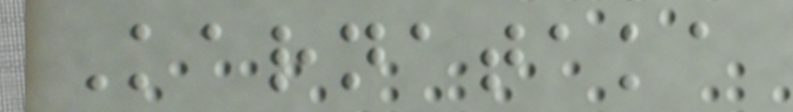Karnataka
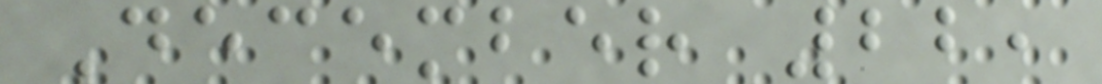December 22,
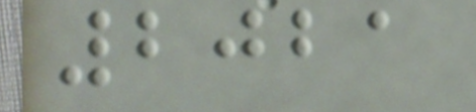2021
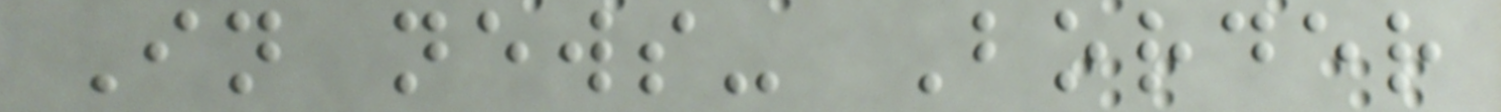In news- Border
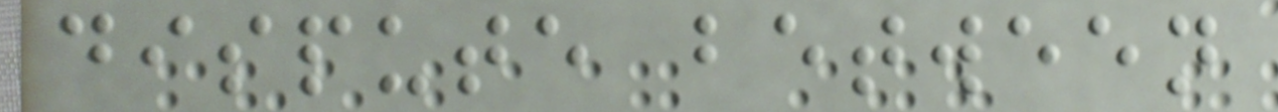dispute between
